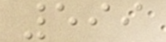599
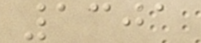1301
